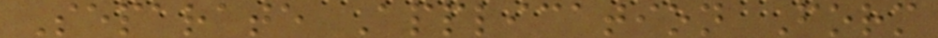Separate Application Form
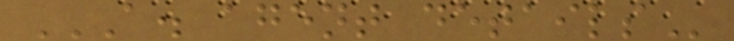A. AGENT DETAILS
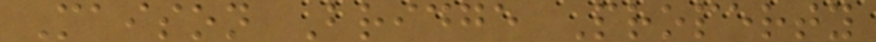Maison Bridge Property
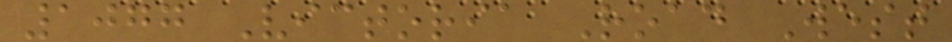1077 Victoria Road West
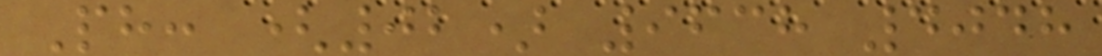Ph: (02) 9638 4048
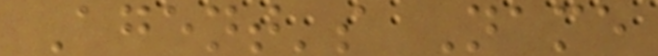Agent's Name
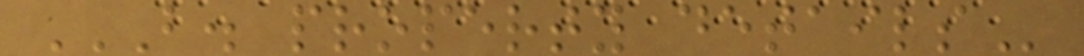B. PROPERTY DETAILS
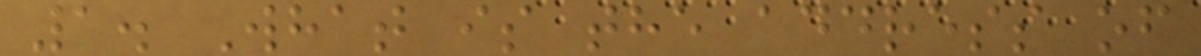1. What is the address of
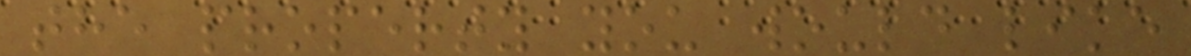the property you would like
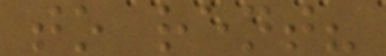to rent?
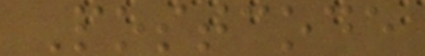Postcode
